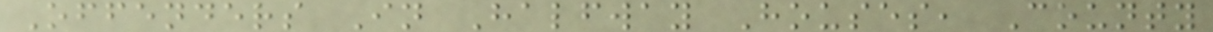Offenders In Halfway Houses, County
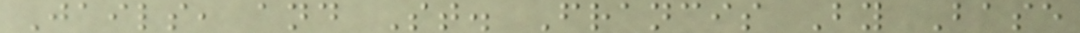Jails, and St. Francis By Base
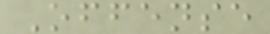Offense
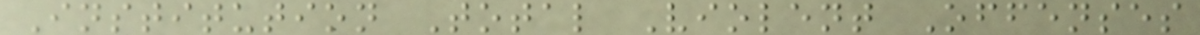Institution Total Violent Offenses
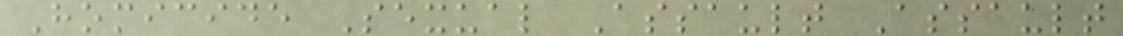Homicide Sexual Assault Assault
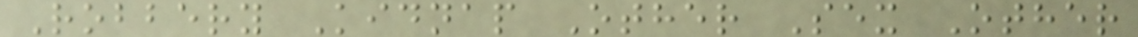Robbery Kidnap Other Sex Other
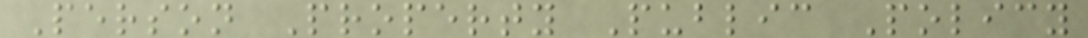Person Property Public Policy
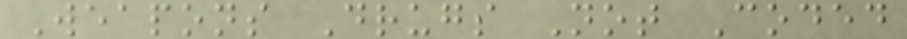Weapons Drugs Not Coded
